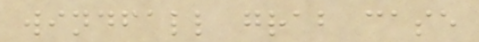windfall grab case
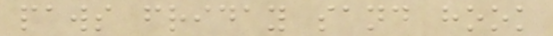paws friday sand hook
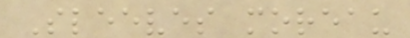Sleeves moreau
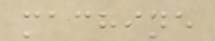machine
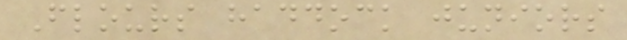Flours haddock juniors
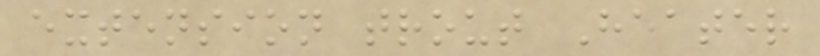extension trout Heater
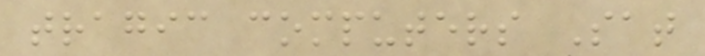tragic computers Sat
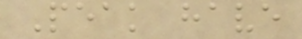Peak have
